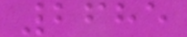2685
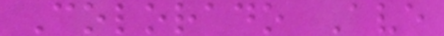Colorado Ave
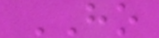HO
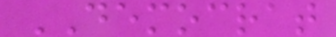DEMOCRAT
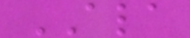ALA
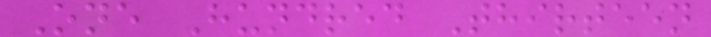One Hundred Thirteen
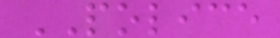POLICE
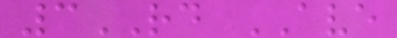3RD AVE
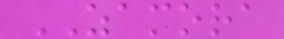ZAMORA
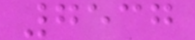7537
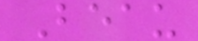Beau
